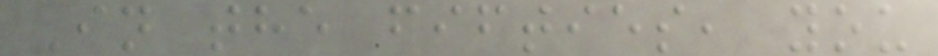In the fifties, you
